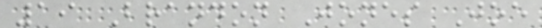19 Brandon Jones Joe
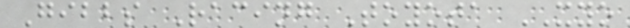Gibbs Racing Toyota XYO
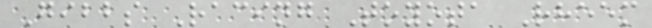Gibbs Racing Toyota Rheem
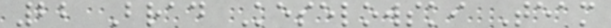22 Brad Keselowski Team
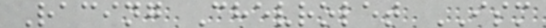Racing Chevrolet ISM
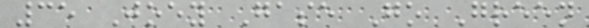35 Joey Gase Go Green
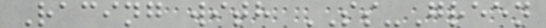Racing with SS-Green
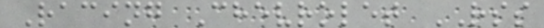Racing Chevrolet RSS
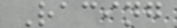Racing
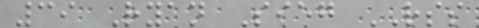39 Ryan Sieg RSS
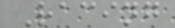Racing
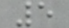5
